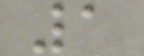1
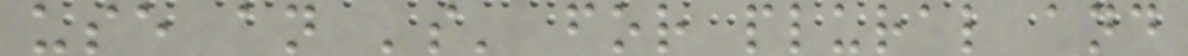use an 's' for plural and
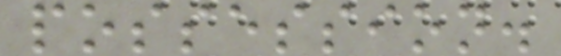possession.
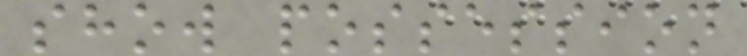show possession
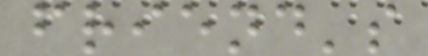friend's
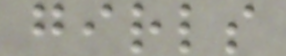girls
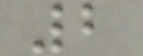2
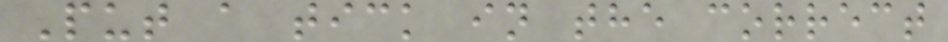Put a tick in the correct
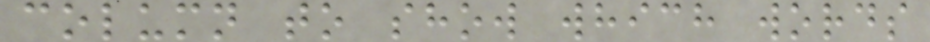column to show which words
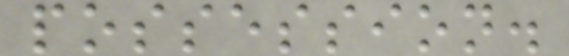possession.
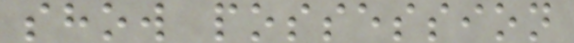show possession
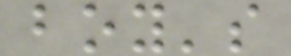boy's
